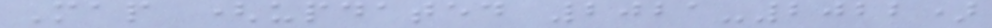Map (updated 2021-2022)
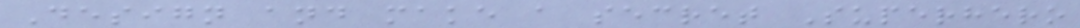Design and make a secret Superhero
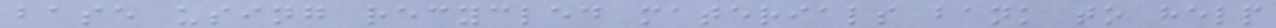base using recycled materials bank to help
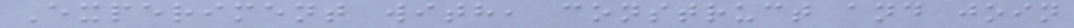Experiment with, construct and join
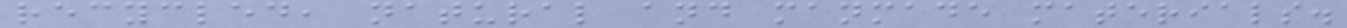recycled, natural and manmade materials.
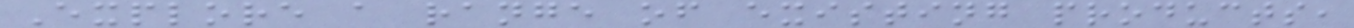Explore a range of existing products,
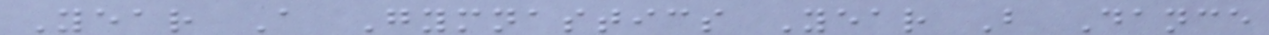Year A Gymnastics Year B Dance
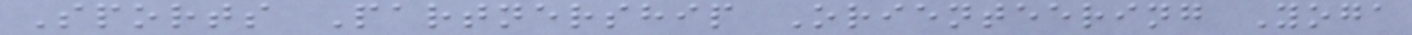Sports Partnership Orienteering Yoga
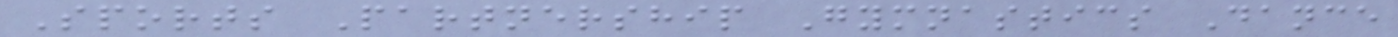Sports Partnership Gymnastics Dance
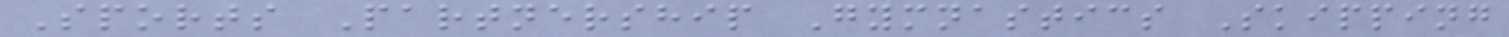Sports Partnership Gymnastics Skipping
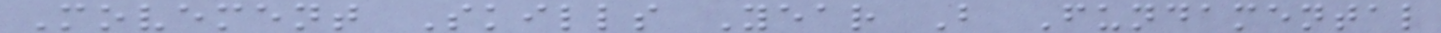Movement Skills Year B Fundamental
